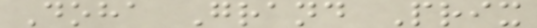Doha Grand Prix
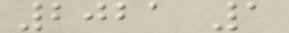2021 1
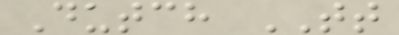Dutch TT
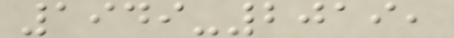1949-2019,
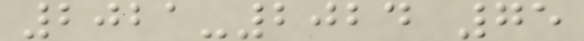2021-2024 75
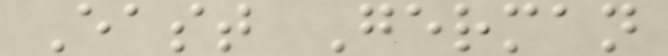East German
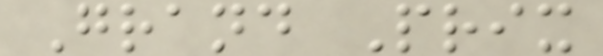Grand Prix
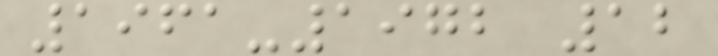1961-1972 12
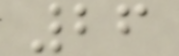26
